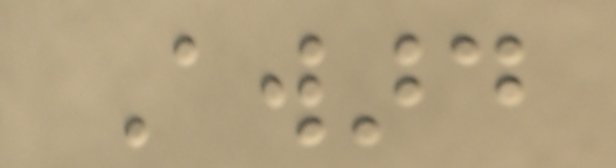Award
